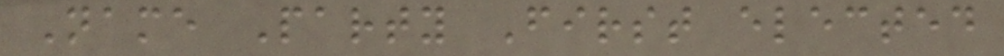Name Party First elected
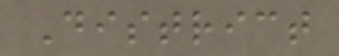District
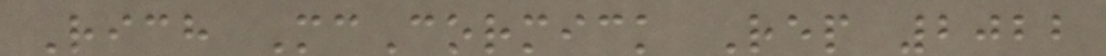Rich McCormick Rep 2022
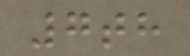7th
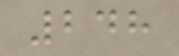248
